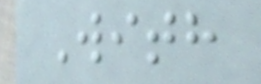With
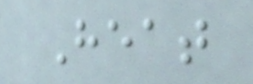Heat
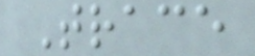Trace
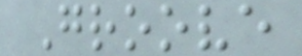Groove
